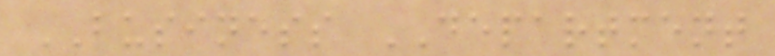BUSINESS DEPARTMENT
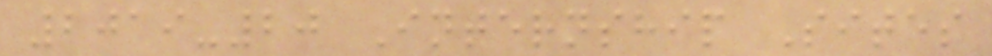2019-20 Internship Sites
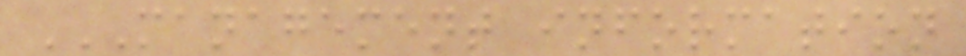MANAGEMENT INFORMATION
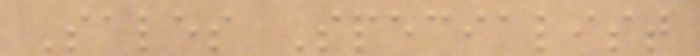Sales Specialist
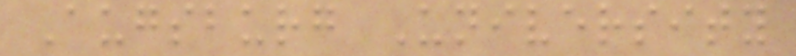Augsburg University
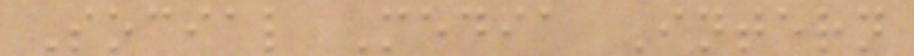Social Media Intern
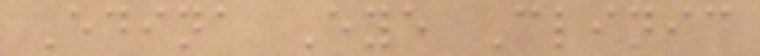Edina Eye Clinic
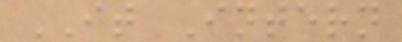IT Intern
